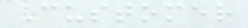Customer
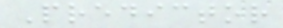Predictor
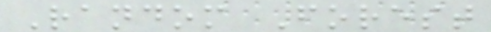Random Forest
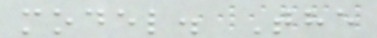model. The
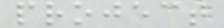project
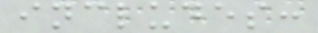includes:
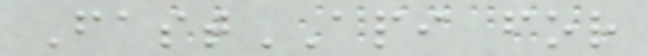FastAPI for
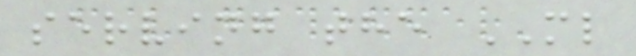serving the ML
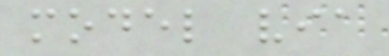model via
